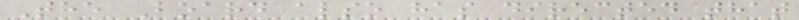The Board also has directed that
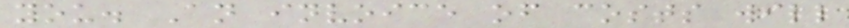you. An invoice of costs will
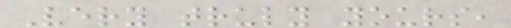Very truly yours,
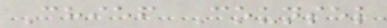Chief Counsel
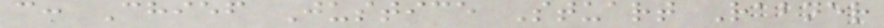c: Chief Justice Stuart Rabner
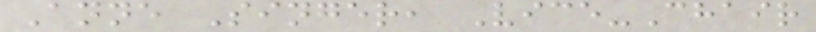Anne Singer, Vice-Chair
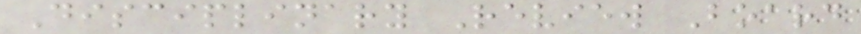Disciplinary Review Board
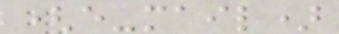(e-mail)
